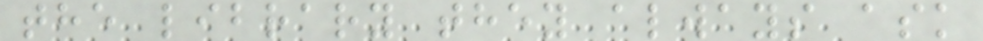the library they always ask
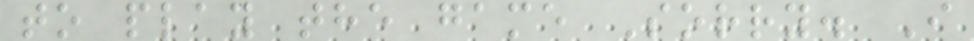to play the game Sorry. I
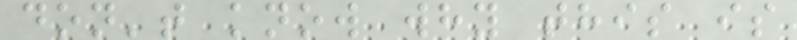don't know why this is
